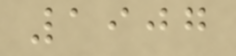1907
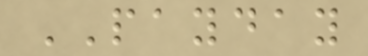PAYDAY
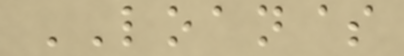LOAN$
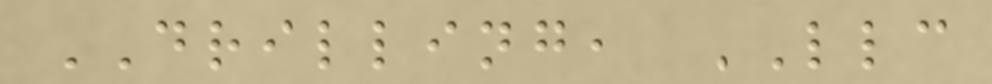DRILLING, LLC
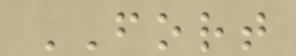FORT
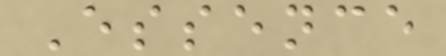Essence
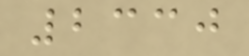2330
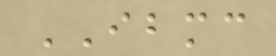IBMC
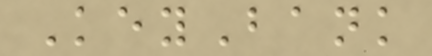KeyBank
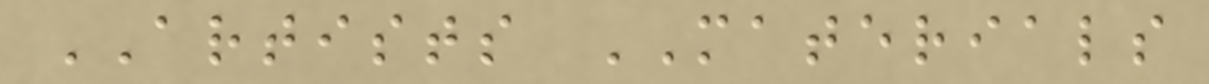ARTISTS MATERIALS
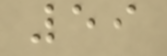59
